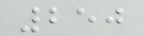250
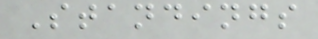Standings
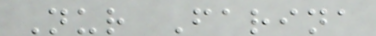Nur Farina
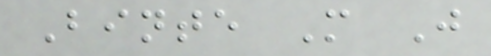Binte M J
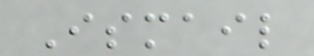Ismail
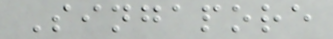Singapore
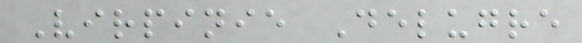Virpinie Delugre
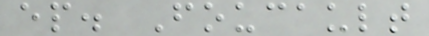ep. Foucault
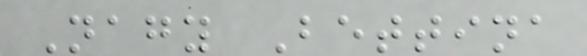Nagy Bettina
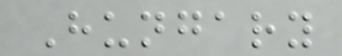Hungary
